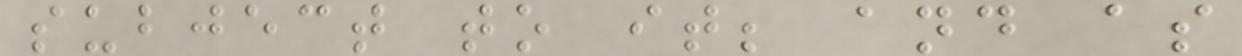subject to it; and as
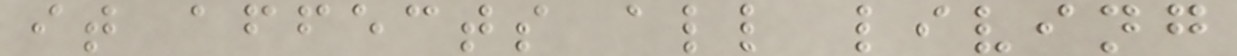it affects all living
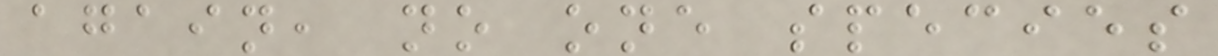again, no one species
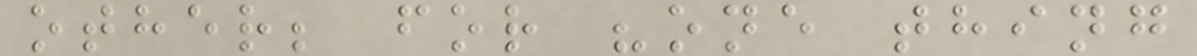other; for "one thing
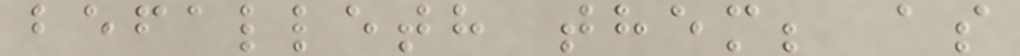befalleth them; as
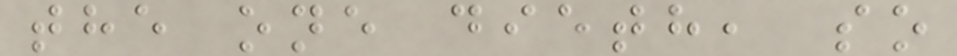the one dieth, so
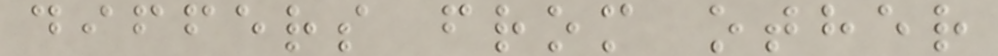differs from other
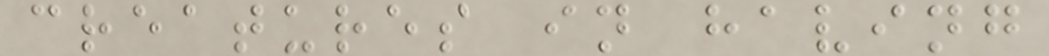creatures in having
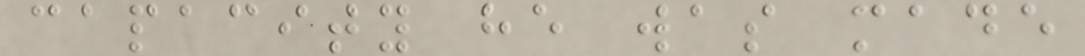capacity he was made
